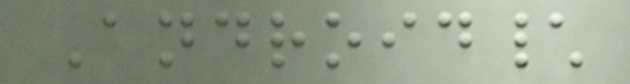Android\
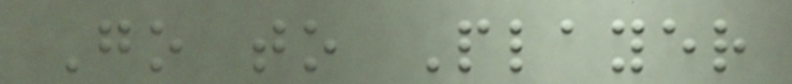Go to Player
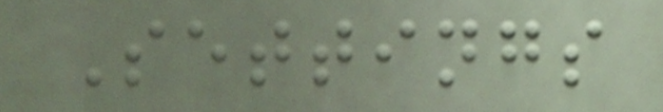Settings
